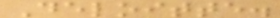Deloitte.
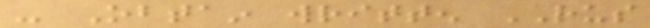- Obtain written RUS
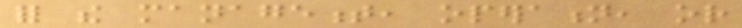for the management, operation, or
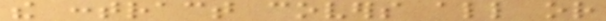the contract covers all or
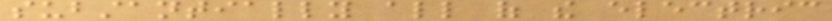substantially all of the electric
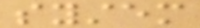system
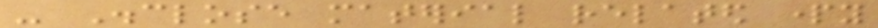- Disclose material related party
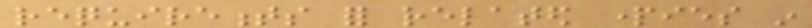requirements for related parties in
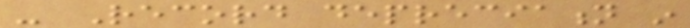- Record depreciation in
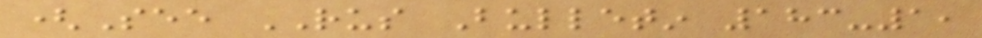(See RUS Bulletin 183-1,
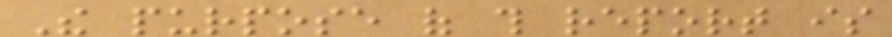The purpose of this report is
